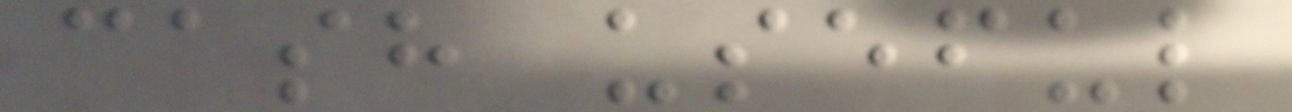cash useful
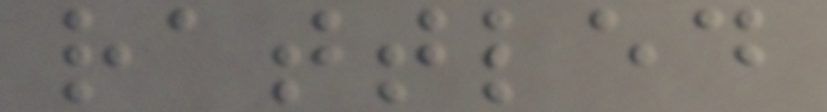rattled
